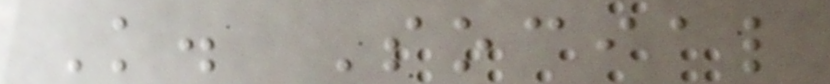K. Social
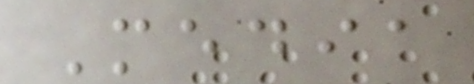Media
